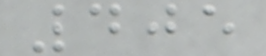405
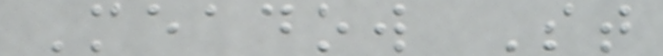Meadow St
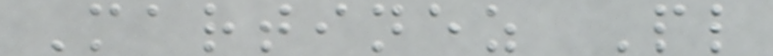Martinez Pl
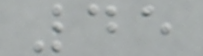45
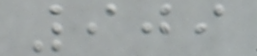909
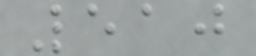510
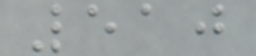510
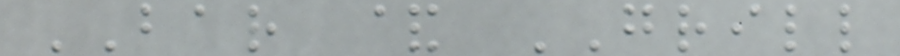BAR & GRILL
